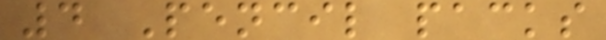4 Pencil packs
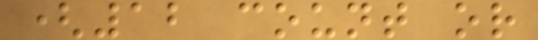(12 count or
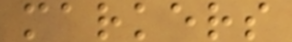markers
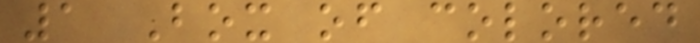1 Box of colored
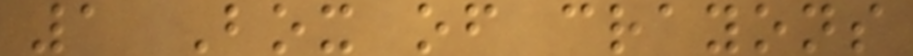1 Box of crayons
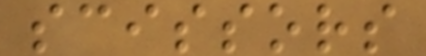scissors
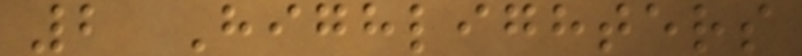2 Highlighters
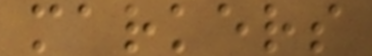markers
